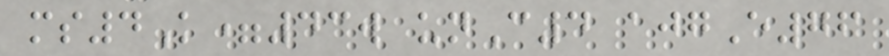ms4K=43w unC4 ajgE76
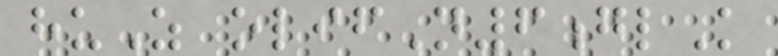huZ olifN6glK
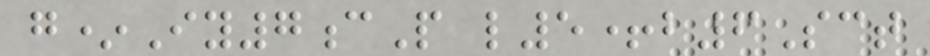g*Iy7cP l5+b6Sct
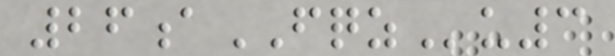26aFQZu3
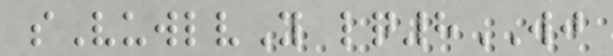sVuwlvY lq8WJ
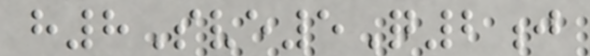h8Sve5Q2j
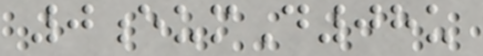0eumD08u
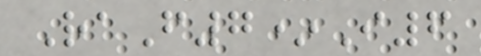RaF7*I6
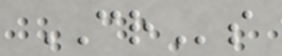CRs
